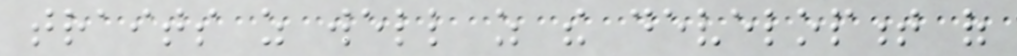traits as well as the development of
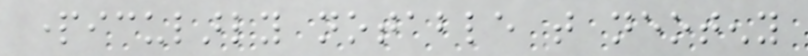particularly notable that neoteny
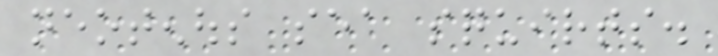neotenous sea squirts.
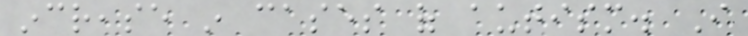increase in cases of autism. I
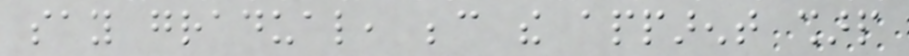say gradual, because the apparent sharp
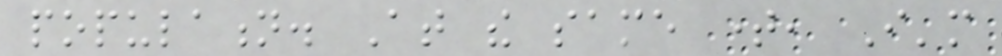population. At the same time, I'm
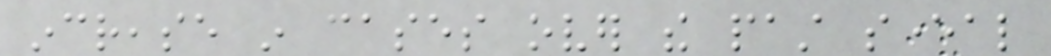increase in cases over the past several
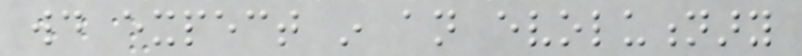would expect in an evolutionary
